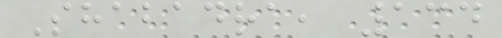Shabadra, 134
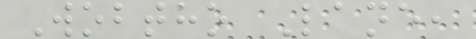Wobtho Lane,
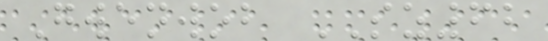Gwenwob SZ62
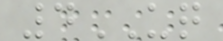4UQ
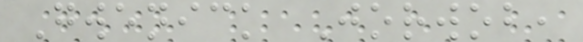Gwenick Jorwob,
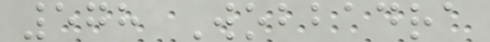578 Wobbadra
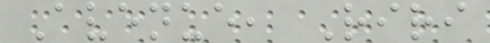Avenue, Riri
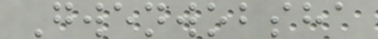Gwenwobsha
